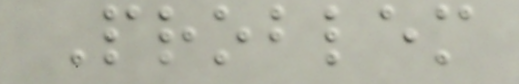Problem
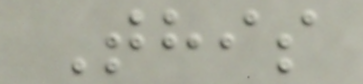This
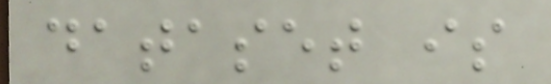dataset is
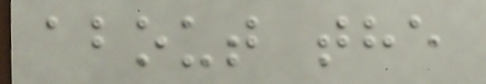about the
